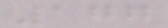177
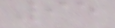95
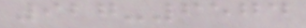927-6574
